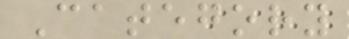Category
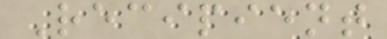Recipient
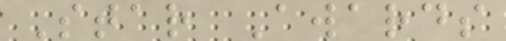Star Awards
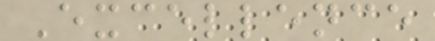Excellence
